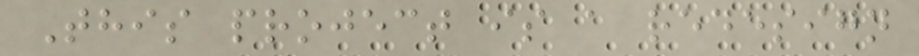This project is a redesign
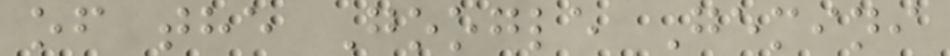of the Google Gemini
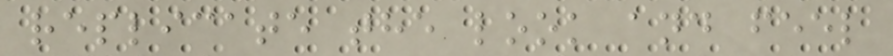replicate the look and feel
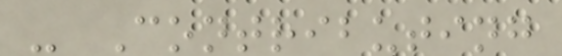- Contributing
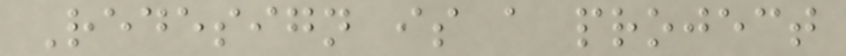Redesign is a project
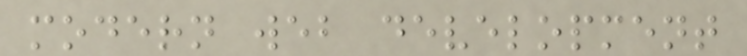modern web development
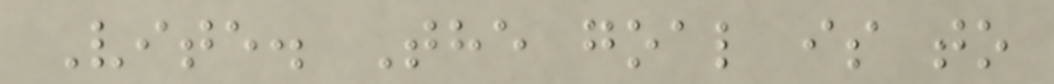Vite. The goal is to
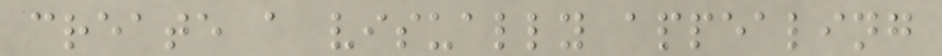create a visually appealing
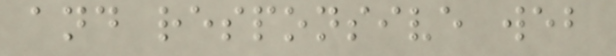and responsive web
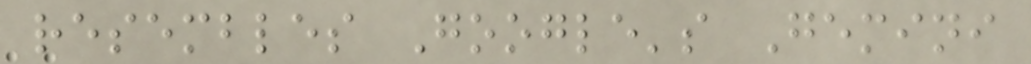resembles Google's Gemini
